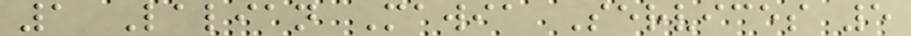1 Lalian Mawia Services 5
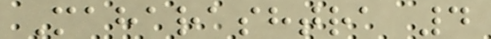Maharashtra 4
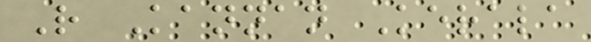R Kannan Kerala
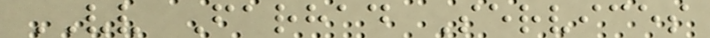VV Farhad Services
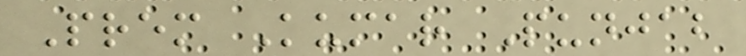Prem Kumar Punjab
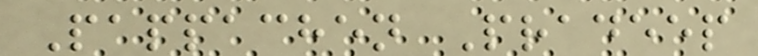Pappachen Pradeep
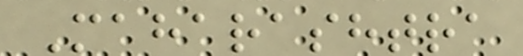Maharashtra
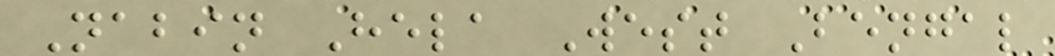Nabin Hela West Bengal
